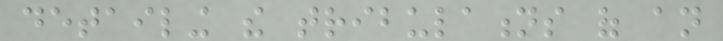detailing the tribulations of an
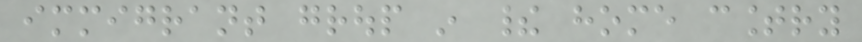immigrant group in their home country
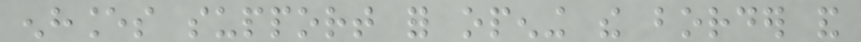enhances support for opening the border and
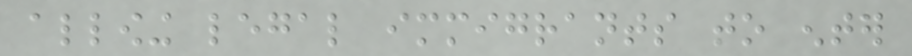allowing legal immigrants to enter
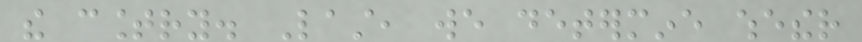the country. Last, we determine whether
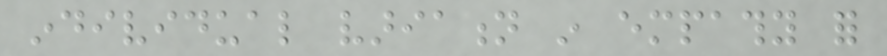individual variation in empathy for
